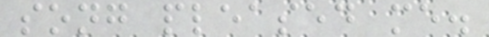song pleased me.
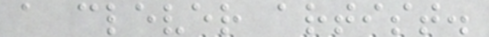a clever artist.
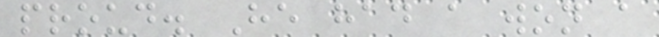proud. He had a won a
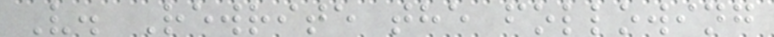V. Rewrite the following
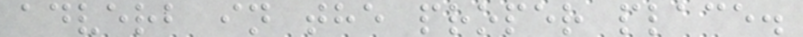adverb in the proper place.
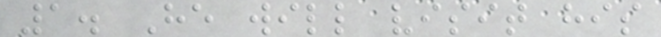1. He will visit his
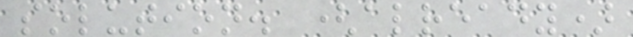solution. (already)
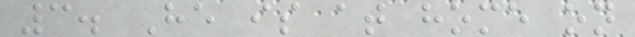3. He is at home on
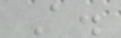A.
